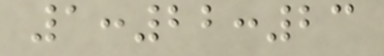1:22:23
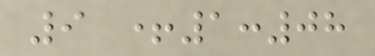9 +1:08
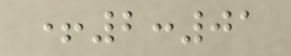+2:01
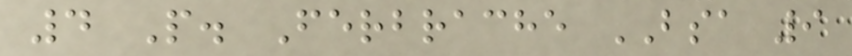4 P. Ferbrache BSA 9
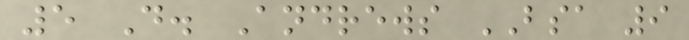5 D. Andrews BSA 9
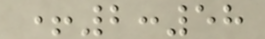+2:58
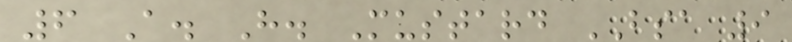6 A. H. Mustard BSA 9
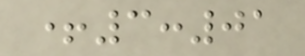+3:01
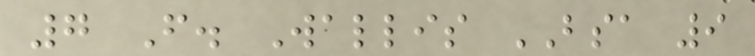7 F. Wallis BSA 9
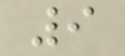9
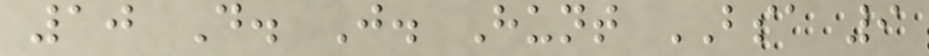10 D. J. Hunt BSA 9
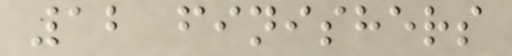12 finishers
